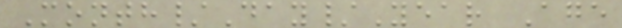Month/Day/Year Age
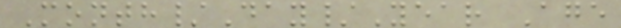Month/Day/Year Age
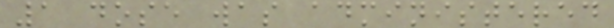1 dose was administered
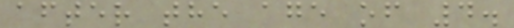after the age of 4.
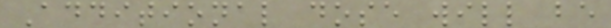Additional dose will be
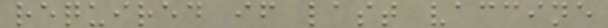required if last vaccine
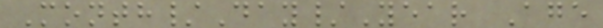Month/Day/Year Age
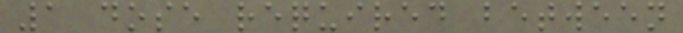1 dose required between
